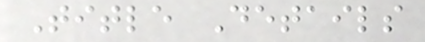Title Details
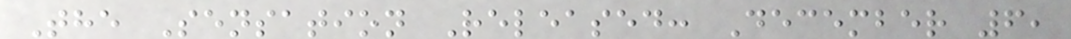The Sensation Released: December 6,
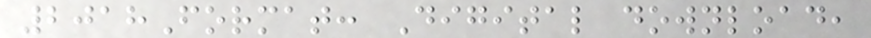2018Format: Digital download,
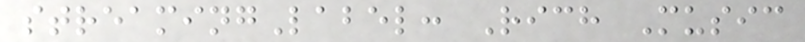streamingLabel: Rich Music
